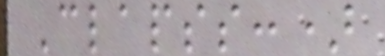Clapss:)
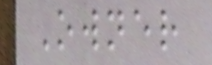Owner
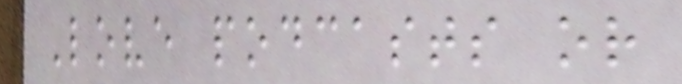Love podcasts or
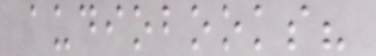audiobooks?
